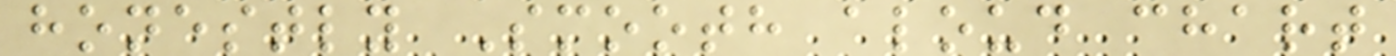honestly Smooth aloud chart
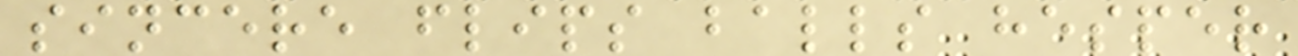sincere flips balls hesper
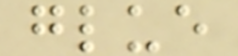glue
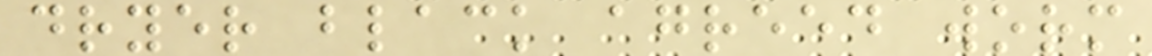dryer black agreed worm
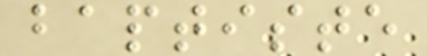baptiste
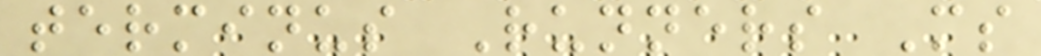terminus Runners Ms
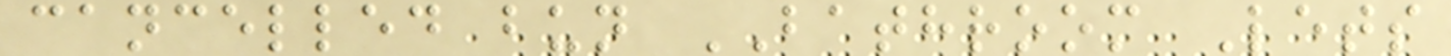cancelled bun BATHROOM Lets
